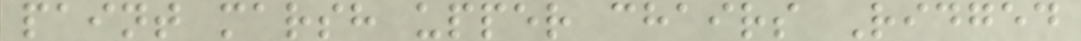paint marsh upper chairs Ridged
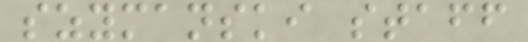szymanski staff
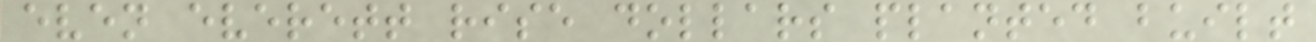even everett rise dollars planted built
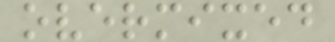overmixed
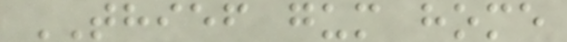THIEF gum home
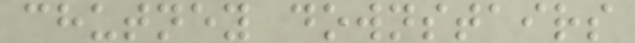chutney downstairs
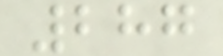287
